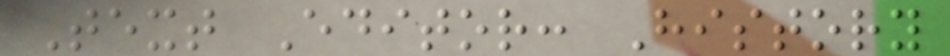Text Editor: History
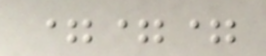===
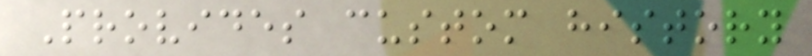Provides custom history
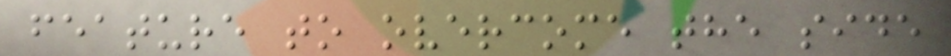feature to overcome the side
